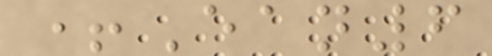+Ean6
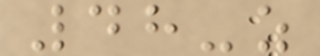48-z
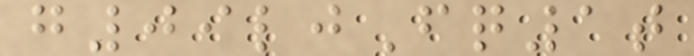g09ljFq1t
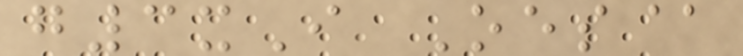g3xI Oes@
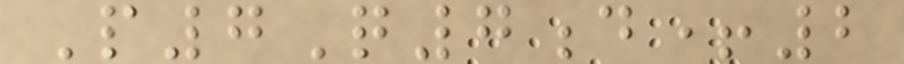P7Q7d+2
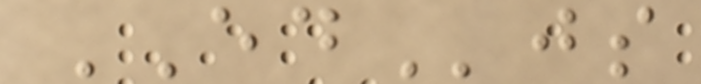EDjs
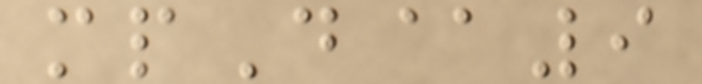mpD@9
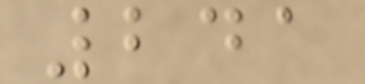241
